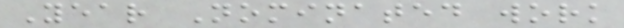Year Nominated work
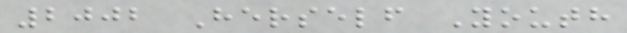2002 Herself Youth
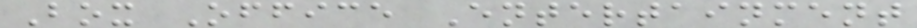Box Office Entertainment
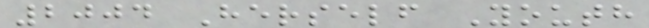2004 Herself Youth
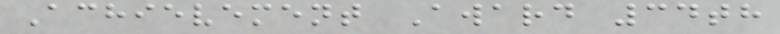Achievement Award 34th
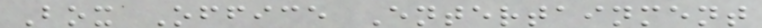Box Office Entertainment
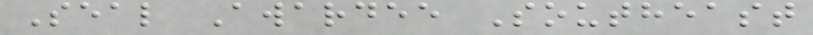Seal Awardee Southeast
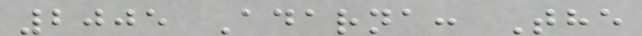2005 Adarna: The
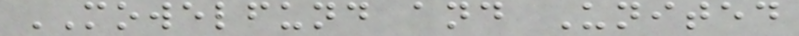MOWELFUND and United
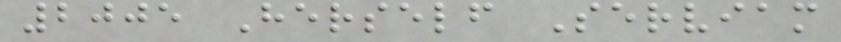2005 Herself Serviam
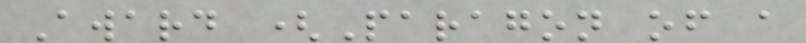Award (Paragon of a
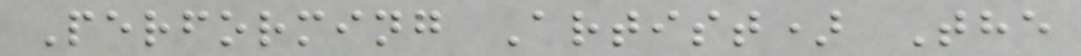Performing Artist) The
